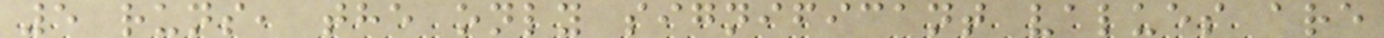5 runs, the only significant values are
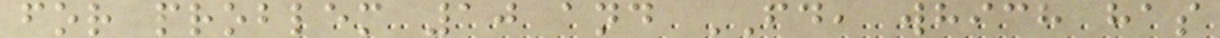for problem 10 and FD, which has
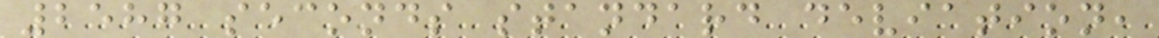2587 seconds standard deviation,
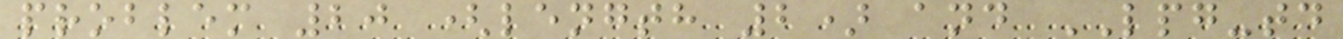problem 20 (length 2) and LPG-td
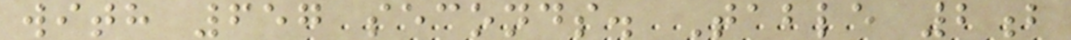with 657 seconds. Table 2b
